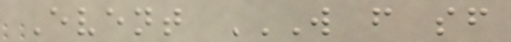Event W F SF
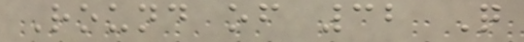Round of 32 Q
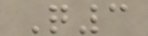Q3
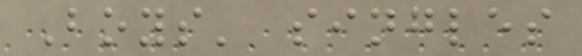Boys' singles
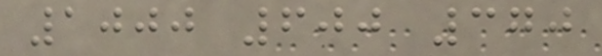1000 600 370
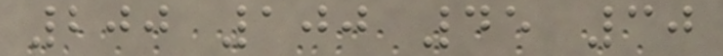200 100 45 30
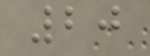20
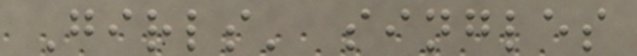Girls' singles
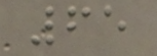65
